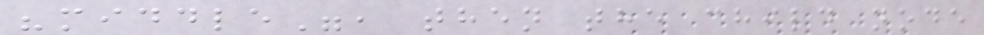"middle", then the child node
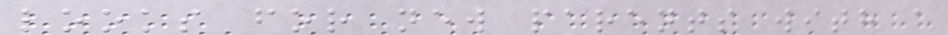looks for new parents with a
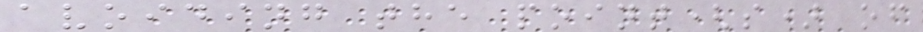avoiding the point(s) of
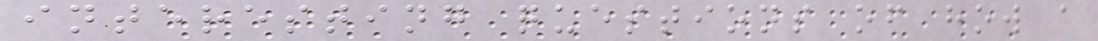interesting questions of how a
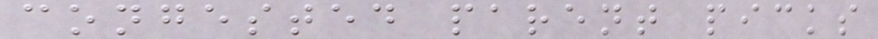congested parent picks
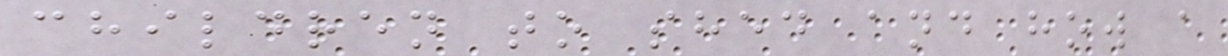children to shed and how a
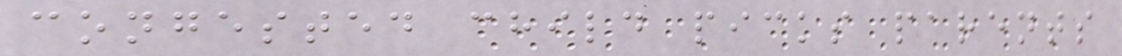congested child picks parents
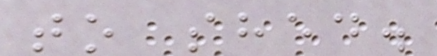to shed.
